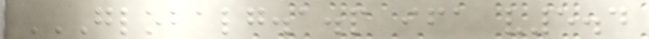GLOBALG.A.P IFA V5.4
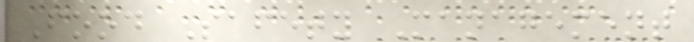Food Safety Management
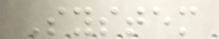System
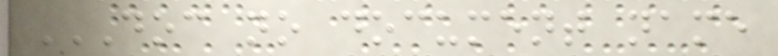DOC NO DOCUMENT NAME
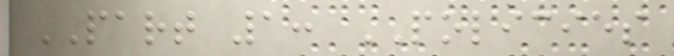PART 1: POLICIES
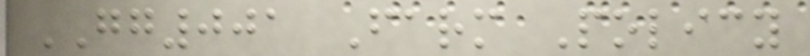GG001 Farm Policy
